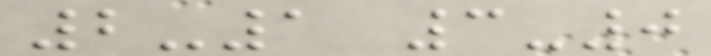2-1 3-0
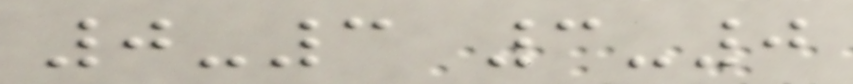0-3 3-0
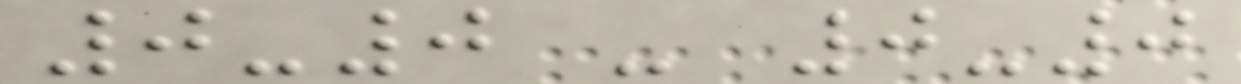0-0 - 0-0
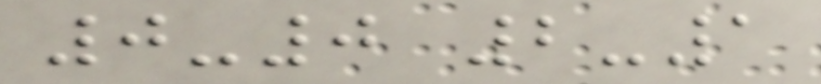0-0 2-1
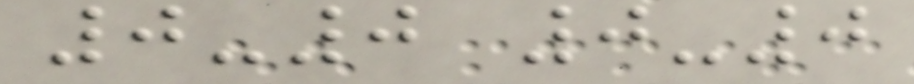0-0 0-0
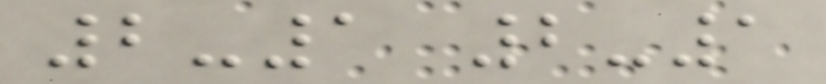2-1 2-1
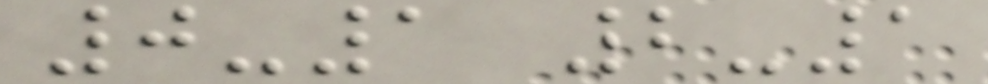0-1 2-1
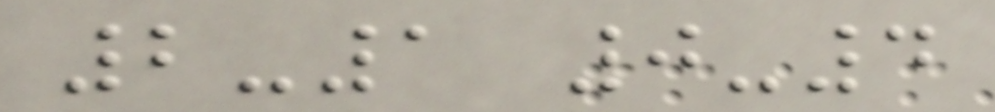2-1 0-4
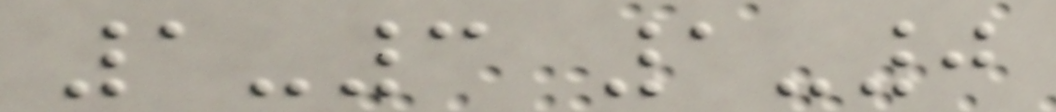1-3 1-0
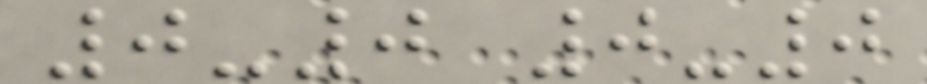0-0 0-0
